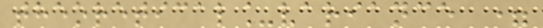theoretical_variance =
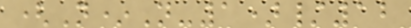(N*N-1)/12
